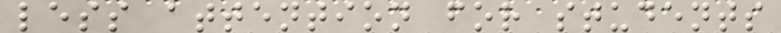less attention for students
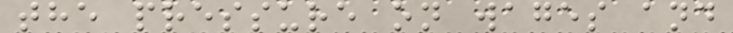the pressure on wages and
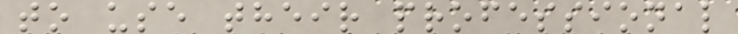to use their professional
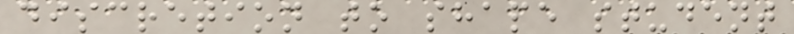discretion to shape student
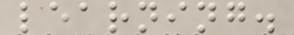learning.
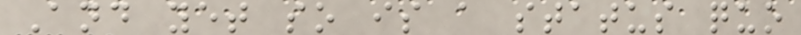And yet so is a status quo
